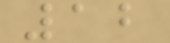12
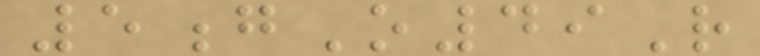5gO49R
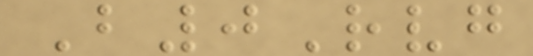B0Rvg
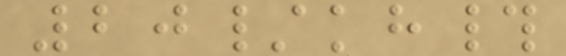20/kh#
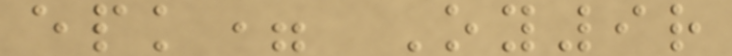epk= Oy9r
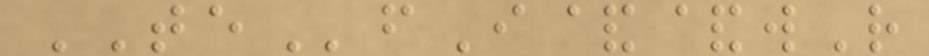TEfI&&wR
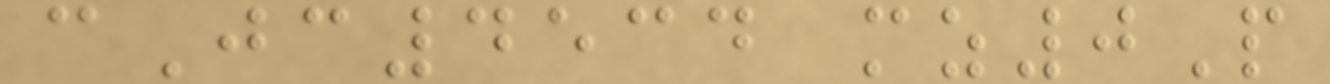cJc4534 mz0P
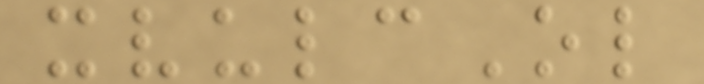xvulcOl
